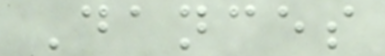Dances
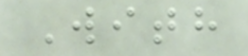With
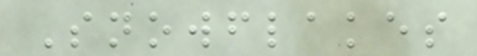Snowflakes
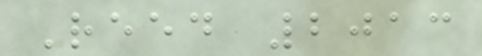Reed 2013
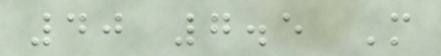40 7.5 M
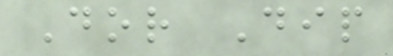Dor Dip
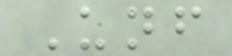Unf
